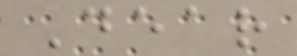Dear
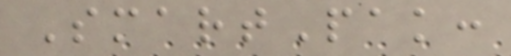SmartPak:
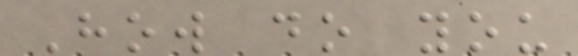How do you
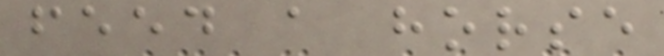feed a horse
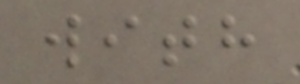with
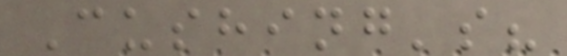Cushing's?
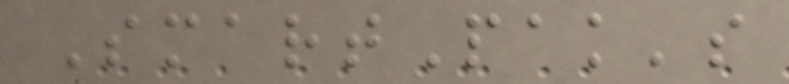SmartPak's
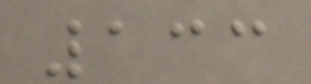133
